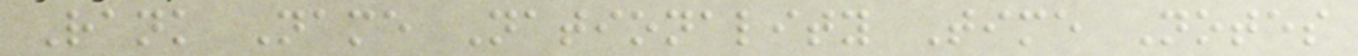Rank Name Nationality Time Notes
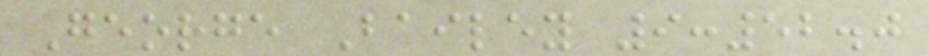George Bailey 9:52.0
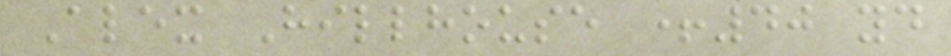Alex Hillhouse +40 yd
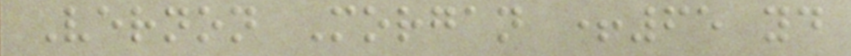Vernon Morgan +65 yd
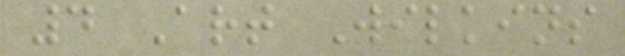4 Art Wilkins
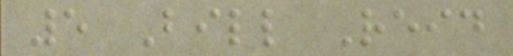5 Bill Reid
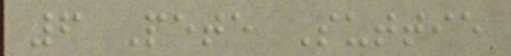6 Pete Suttie
